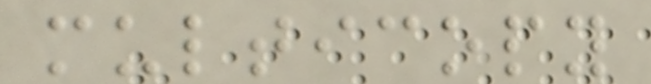multicopy
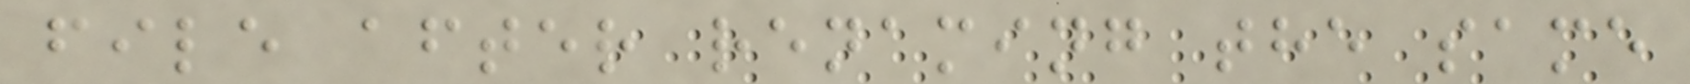file after renaming the same
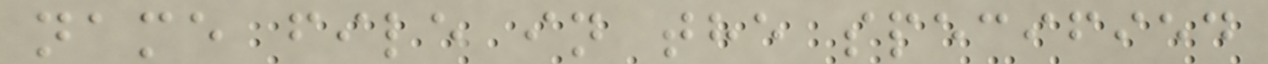name file in the specified
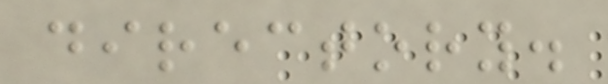directory.
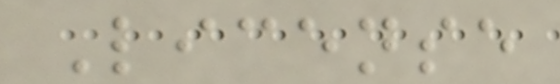License
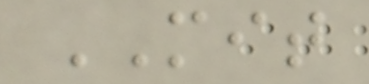MIT
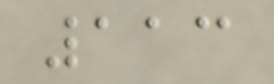113
